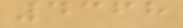4368
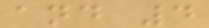and 4
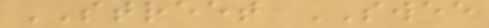STREET SWEE
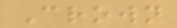Crown
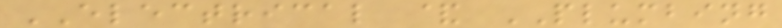ELECTRICAL & PLUMBING
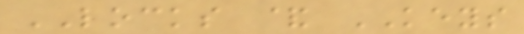LOCKS & KEYS
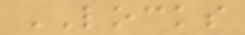LOCKS
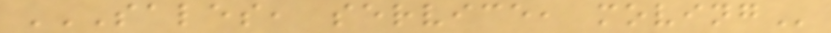SALES, SERVICE, MOVING
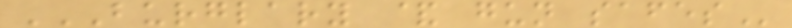BURGLARY & GUN SAFES
